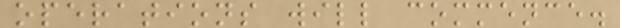operations will commence.
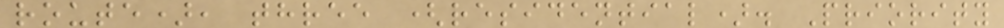route), three (residential). Priority
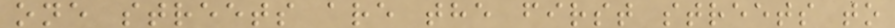one streets are the first streets to
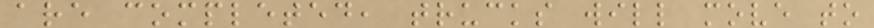are completed, trucks will move to
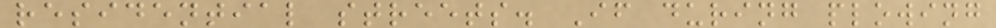residential streets. If during plowing
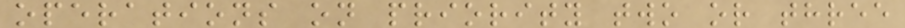operations on priority two or three
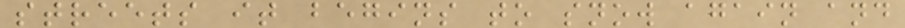streets it begins to snow again and
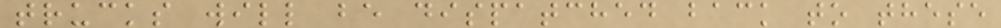trucks will be dispatched back to these
